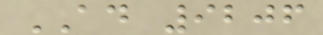AD 9206
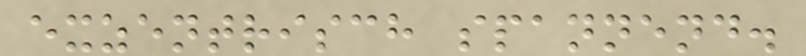exzentrisch spannend.
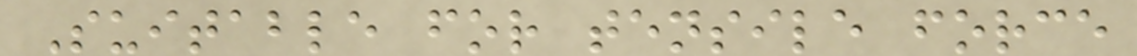Suitable for tensile force
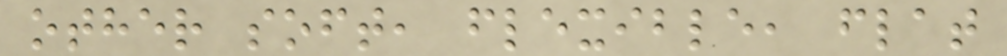other soft, flexible, flat
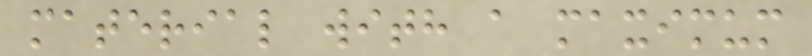material with a maximum
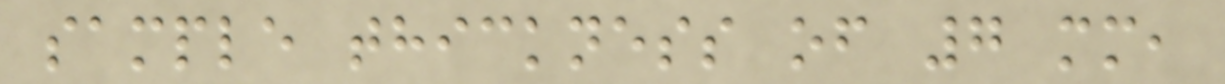sample thickness of 7 mm,
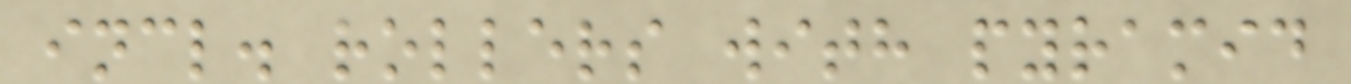incl. rollers with pyramid
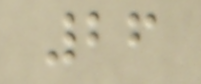26
